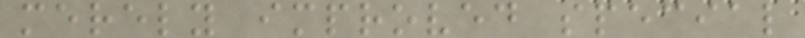merely improved special
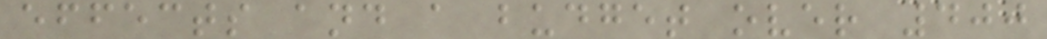effects and a budget over 400
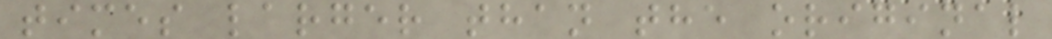times larger than the original
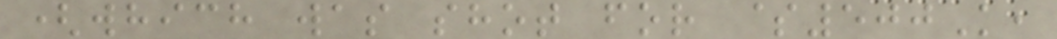(which was shot for $500K,
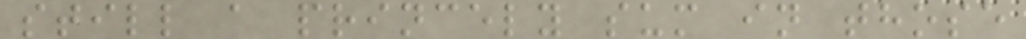still a princely sum in those
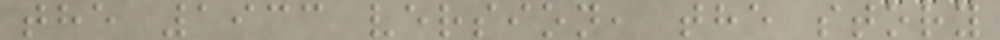the 1933 version, the story
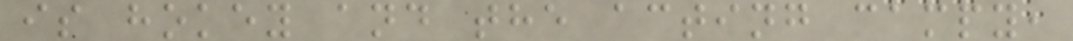is hokey and the acting campy,
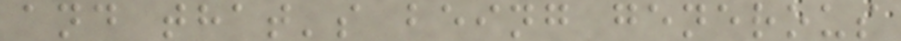and that's being generous
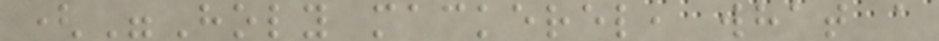("Holy mackerel, what a
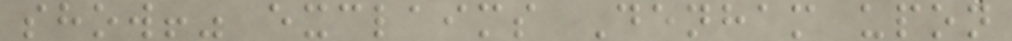show!" exclaims Denham upon
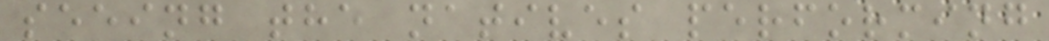seeing the natives performing
